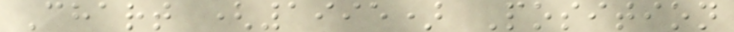Chart (1995) Position
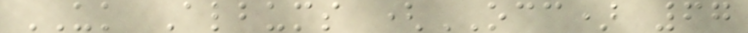UK Albums (OCC) 67
